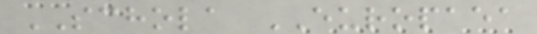SCHOLA EUROPAEA
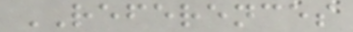REFERENCES
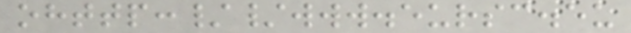ohttp://www.eursc.eu
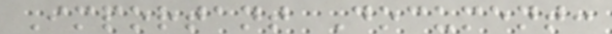Important Document:
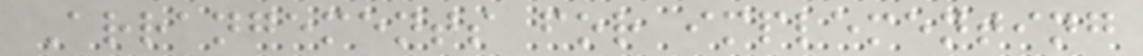Arrangements for implementing
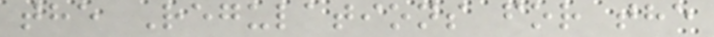the Regulations for the
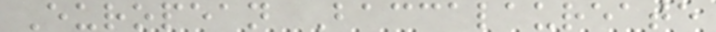European Baccalaureate
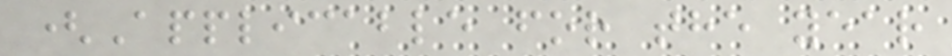(Applicable for the year
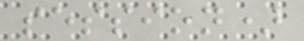session)
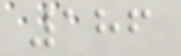186
